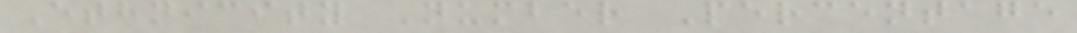Ethnicity Number Percentage
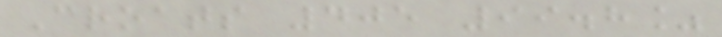Croats 405 99.8%
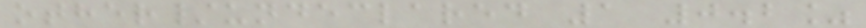other/undeclared 1 0.2%
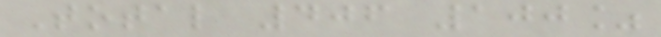Total 406 100%
